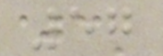57
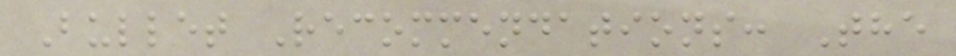Bullet Recommendations: The
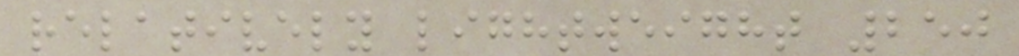relatively lightweight 250
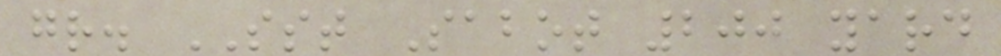gr. SST Sabot 200 yard
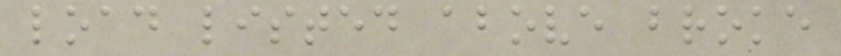load listed above broke
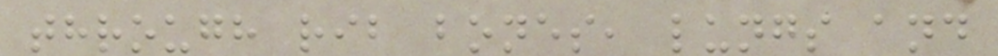through rib bones, lungs and
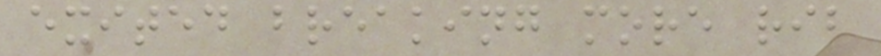exited breaking more rib
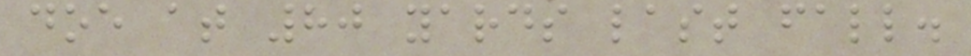doe at 80 yards last fall.
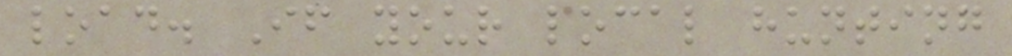load. If your local hunting
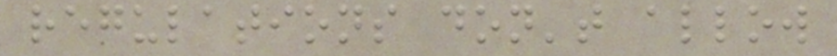regulations don't allow
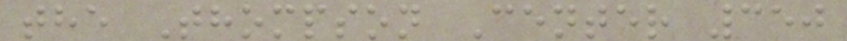the Thompson Center 350
